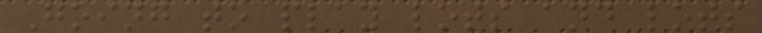Going to play lots and lots
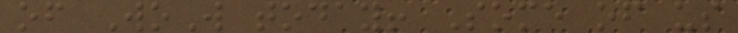of WoW today! Some of us
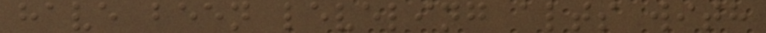have been leveling alts with
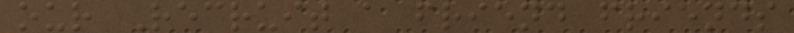our Recruit a friend friends
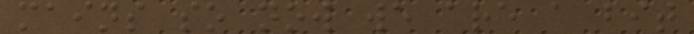mains so now we are a bit
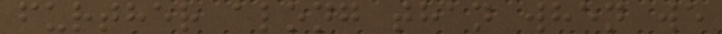further along than when we
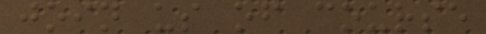join us of course
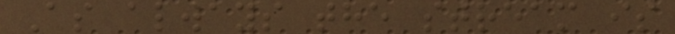As always the stream is
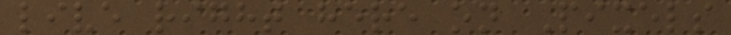live right here on Pixels
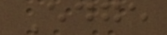Edge
